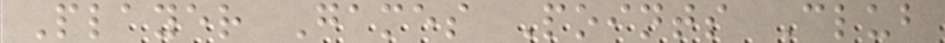Player Games Points Club
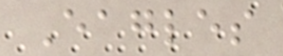Eagles
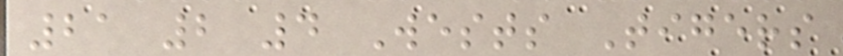21 2 4 Wests Tigers
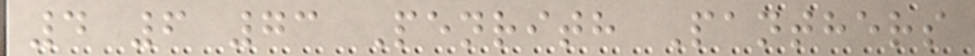4 6 73 Penrith Panthers
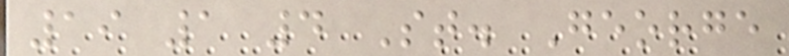19 1 4 St. George
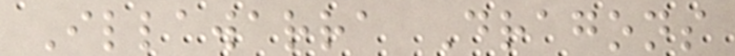Illawarra Dragons
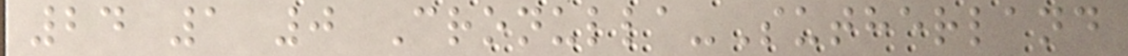24 1 0 Cronulla-Sutherland
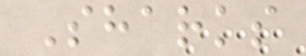Sharks
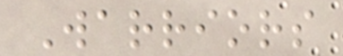Warriors
